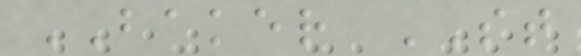BAKER ST
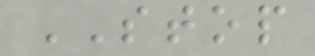STOP
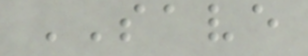SAVE
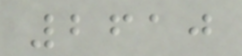2610
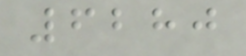6280
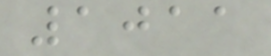1011
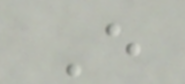E
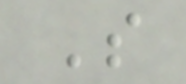S
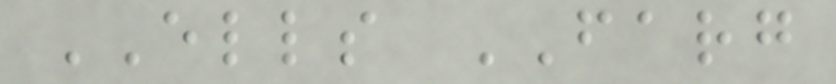ELLS FARG
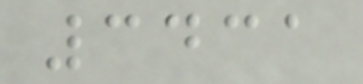3431
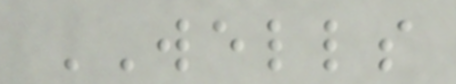WELLS
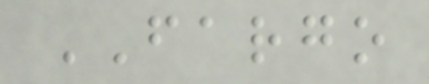FARGO
